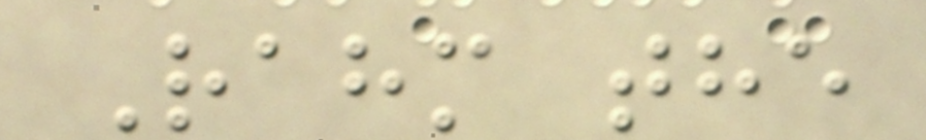Rahm the
